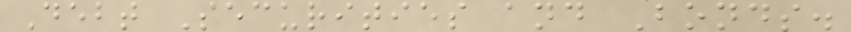Debt Securities and Bonds.
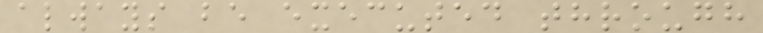always be executed through
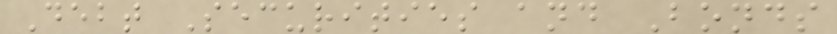Debt Securities and Bonds
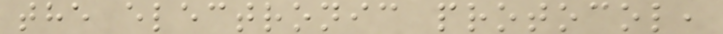the electronic protocol,
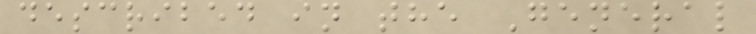described in the General
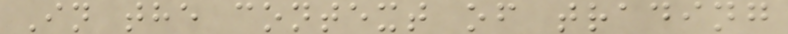In the context of trading
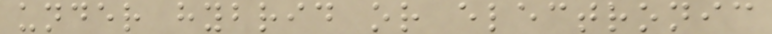under hybrid or electronic
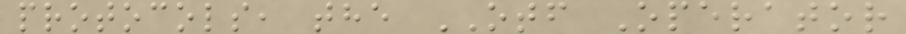protocols, the OTF Operator
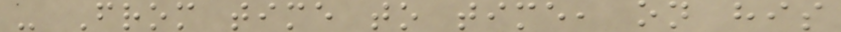- From time to time, on his
